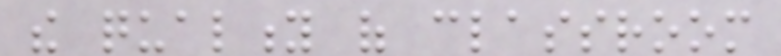the quality of classroom
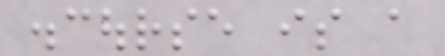discourse is a
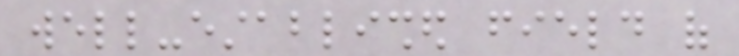well-established field of
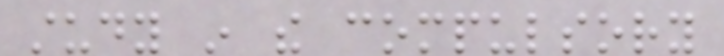study in the compulsory
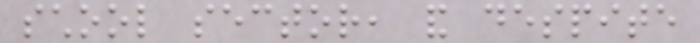school sector, and despite
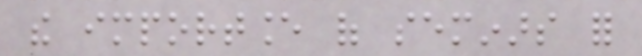the importance of seminars for
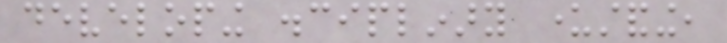developing disciplinary understanding,
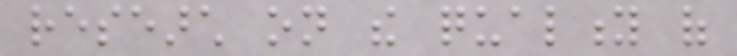research on the quality of
